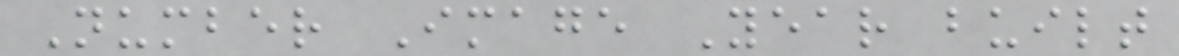Number Image Year built
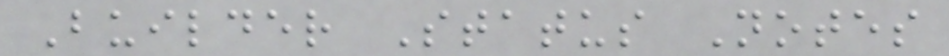Builder Status Notes
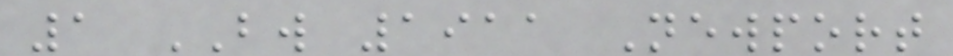1 BW 1911 Newport
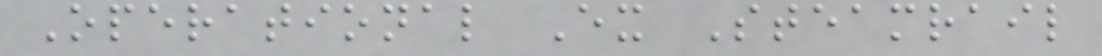Operational Ex Steamrail
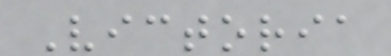Victoria
